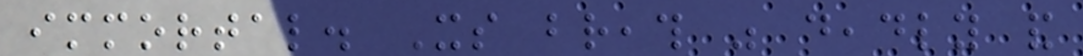immortal. Its breath was deadly and
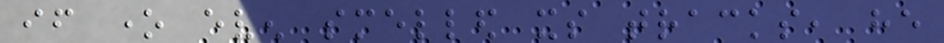if one even smelled its tracks, he
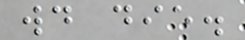would die.
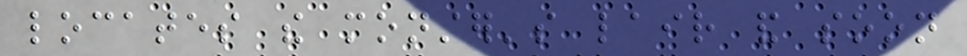locates the monster's lair and soon
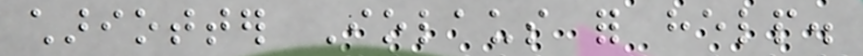chariotter Iolaus for help.
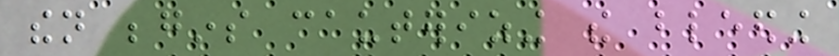then begins cauterizing the bleeding
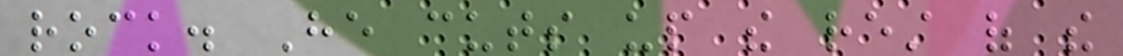rock. He cuts up the rest of the
